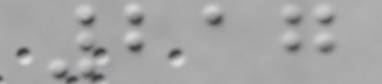217
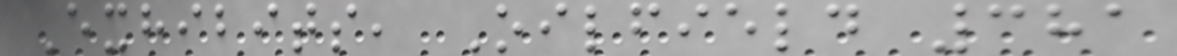Exhibits, Oilfield 381
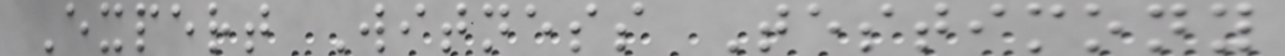Expert Witness Testimony
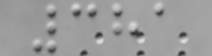381
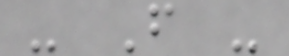- F -
